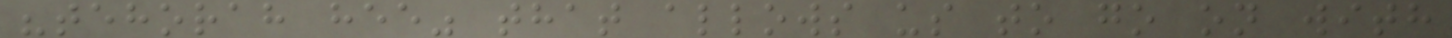"tehorah hee" that allows us to go on with
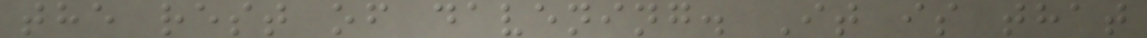the rest of davening. It is that
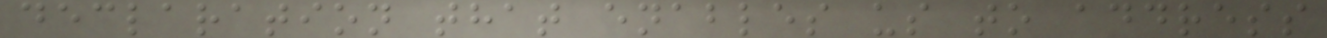declaration that enables us to address
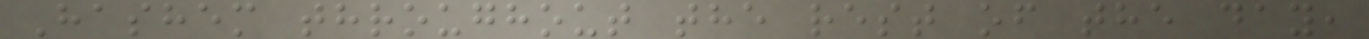Hashem throughout the rest of the day,
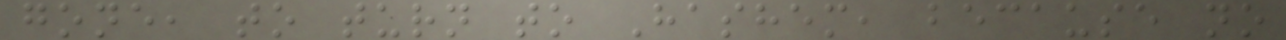gone, to turn to Hashem, because no
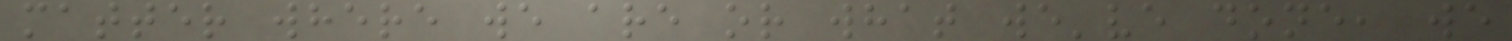matter where we are or what we've done, we
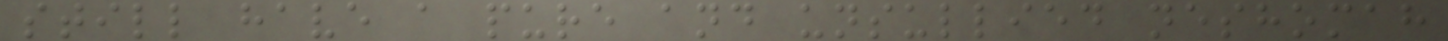still have a pure and unsullied neshomah
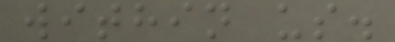within us.
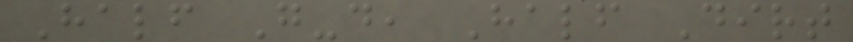Half G-d, Half Dirt
